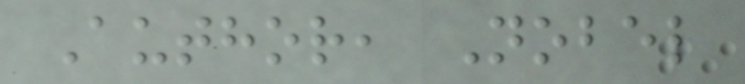Author, Nobel
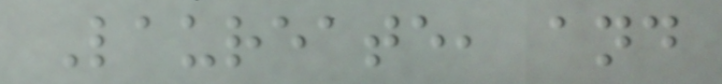Laureate, and
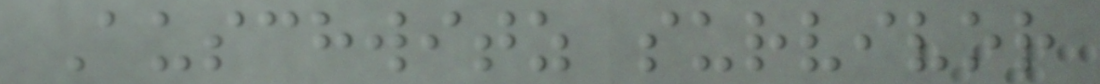Auschwitz survivor
